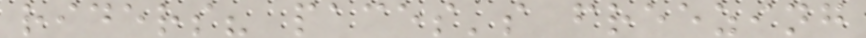riders? paces's freezing
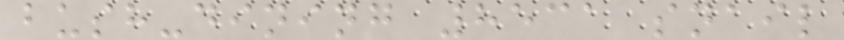bush-dining 8531 snail
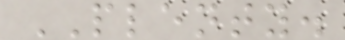PLENTY.
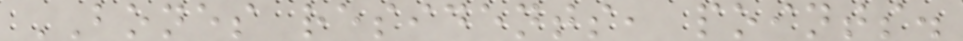BONES residents, points.
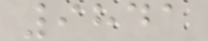9841
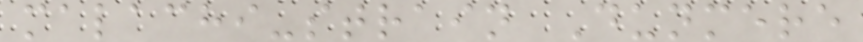malachi-strain Dunmere
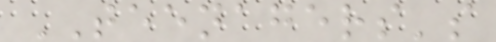TEENAGERS's
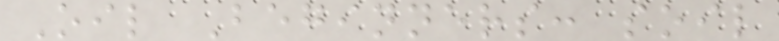Oil Beginners: soil
